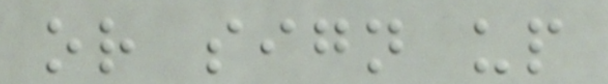or sign up
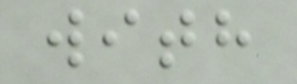with
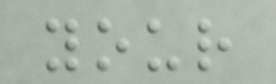your
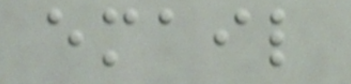email
